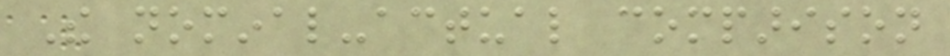The nominal-actual comparison
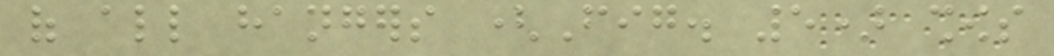of all hangers (Fig. 5) shows
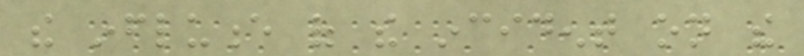the influence of the incident on the
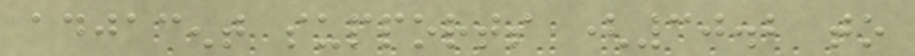adjacent supports (30.2 to
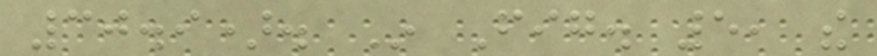30.9). In Fig. 5, the
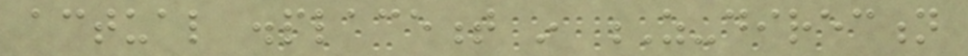actual displacement in Z-direction
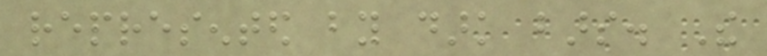represented by dark bars. The
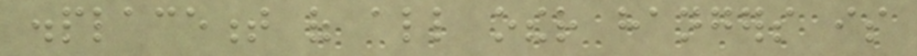displacement of all other hangers is
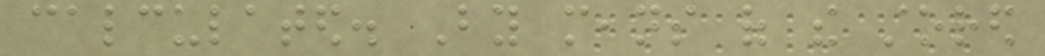calculated. By means of the stored
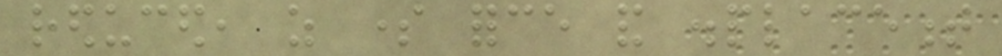reduced, as some force and displacement
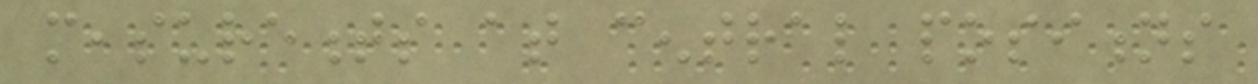measurements at central positions
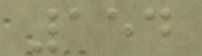154
